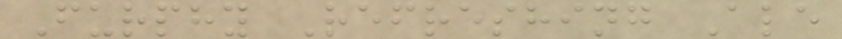Furphy Refreshing Ale
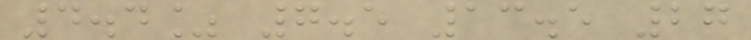4.4% 7.5 13.5 27
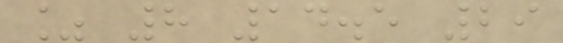% 8 14.5 29
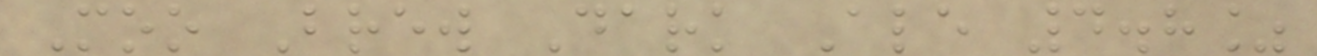Moo Brew Dark Ale 4.8%
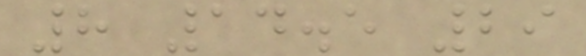8 14.5 29
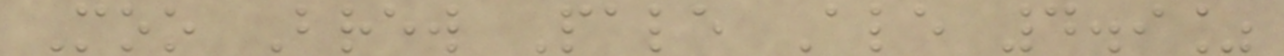Moo Brew Pale Ale 4.9%
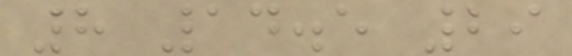8 14.5 29
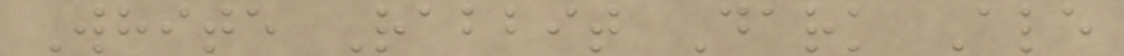White Rabbit Dark Ale
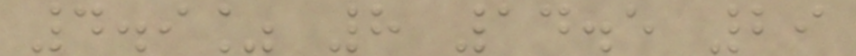4.9% 8 14.5 29
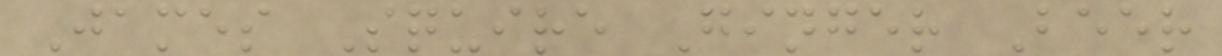James Squire Ginger Beer
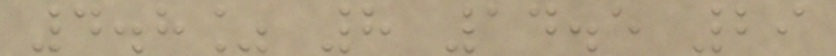4.8% 8 14.5 29
